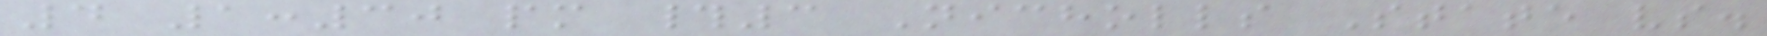4 1:30 pm #3 Nicholls State vs.
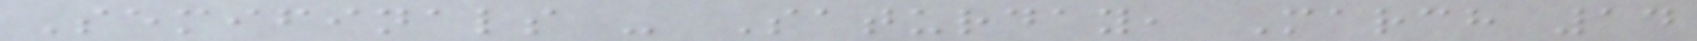Semifinals - Saturday, March 14
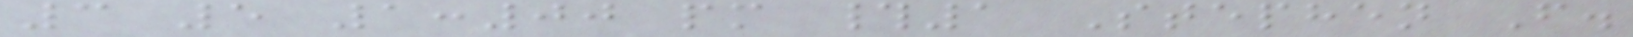3 5 1:00 pm #1 Stephen F.
